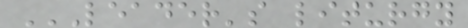LEADER'S LITURGY
